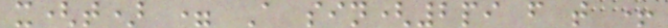x(t) = A sin(2pi f t +
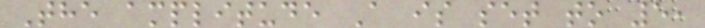The amplitude A is set to 5,
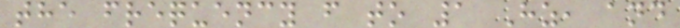the frequency f to 1 Hz, and
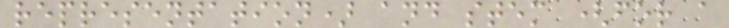representation) and stem (for a
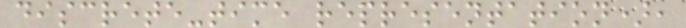discrete-time representation),
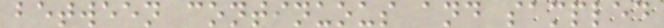between continuous and sampled
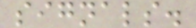signals.
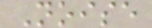Noise
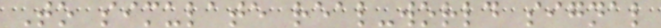To simulate real-world signal
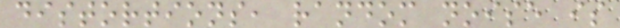distortions, random noise is
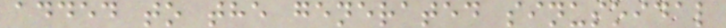added to the generated sinusoidal
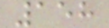158
